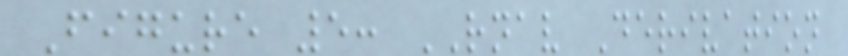Figure 5: RNAV Derivation
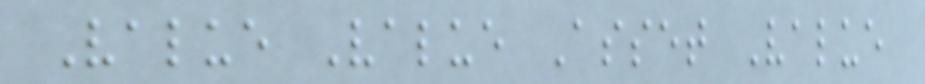Value Value Asset Value
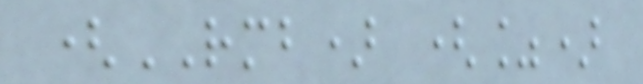(RMB) (%)
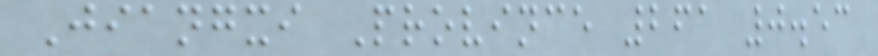Jiangxi Province 261 0.53
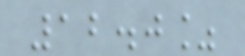12.0%
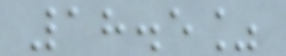18.5%
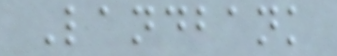Landbank
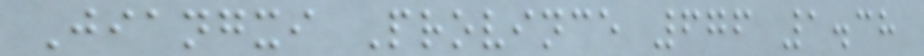Jiangxi Province 676 1.38
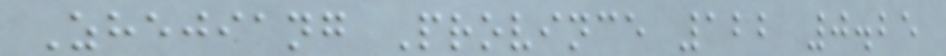Zhejiang Province 122 0.25
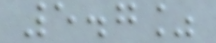5.7%
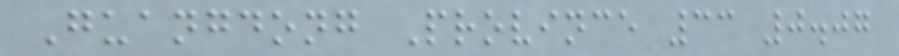Guangdong Province 33 0.07
